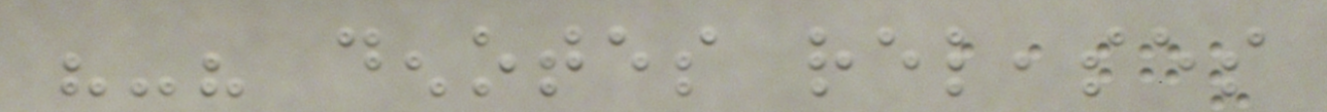"-" denotes releases
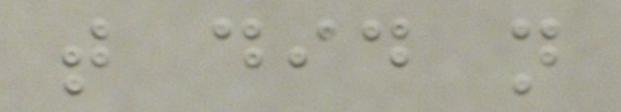that did not
